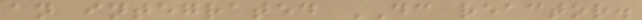an integrated DC reactor.
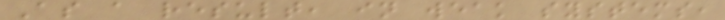As a result, in weak systems,
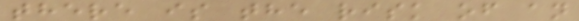there is the risk of an
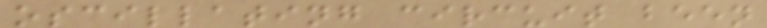oscillating circuit been
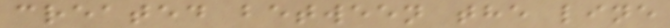created between the line
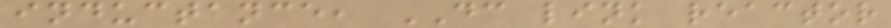inductance, DC link reactor
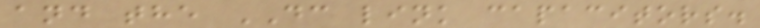and the DC link capacitors.
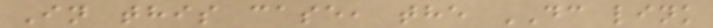In this case, the DC link
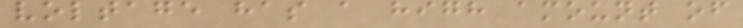voltage has a high amount of
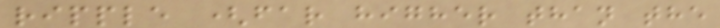ripple (far higher than the
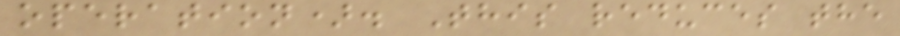operation). This reduces the
